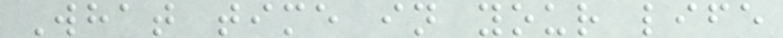What time in your life
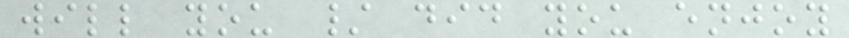will you / did you enjoy
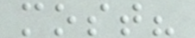most?
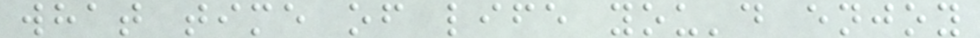what time of life you'd enjoy
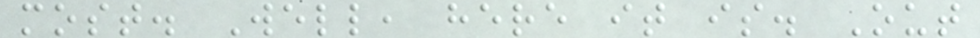most. Well, here it is. Out
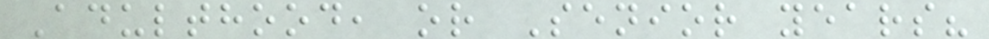Adulthood, or Senior years?
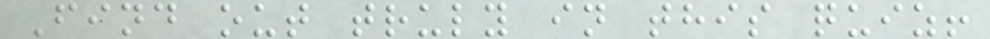Find out truly in this quiz!
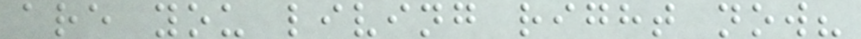are you living right now?
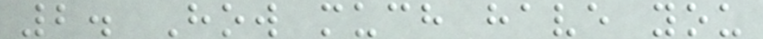2. How much have you
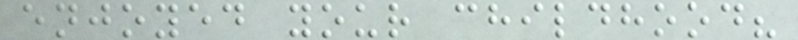enjoyed your childhood?
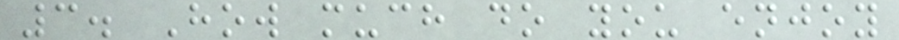3. How much do you enjoy
